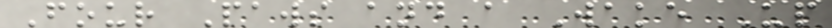Four Paws and a Wake Up
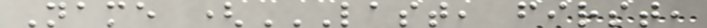Name (LAST, FIRST,
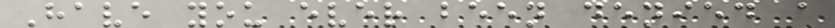Have you ever been denied a
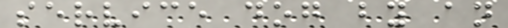service dog by an
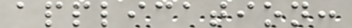application:
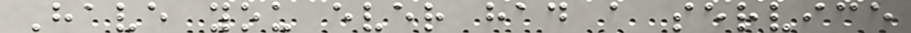Have you ever had a service
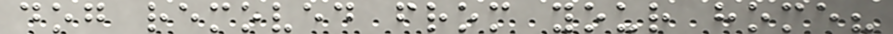dog removed from your home?
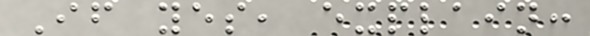If yes, explain:
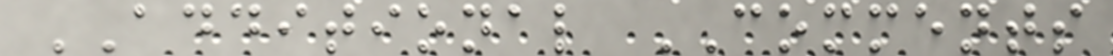ADDITIONAL COMMENTS
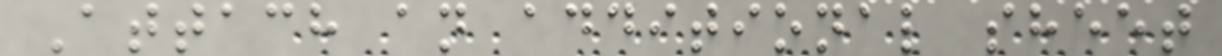Attach an additional sheet
